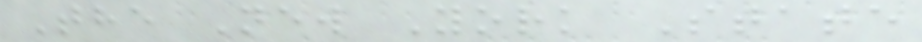The New York State
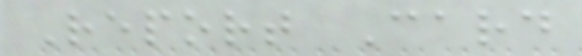Report Card
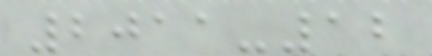2011-12
